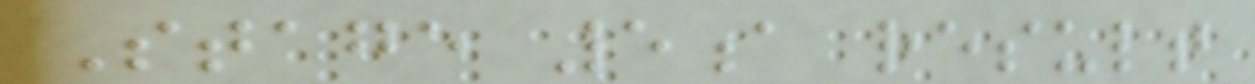Stage 5a result
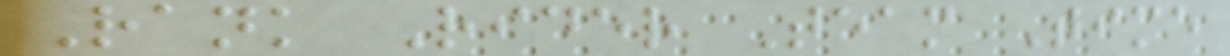Rank Rider Team Time
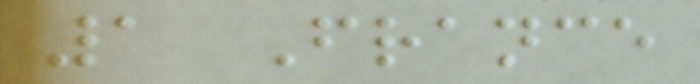1 France
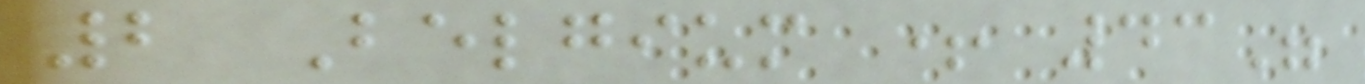2 Belgium + 43"
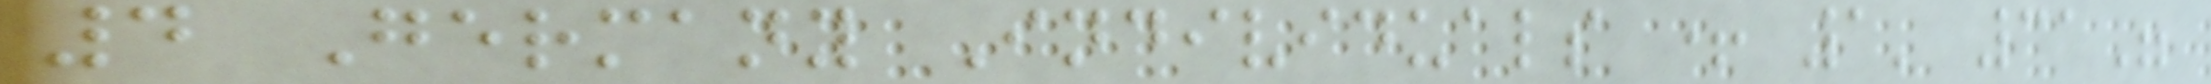4 Germany Individuals + 1' 31"
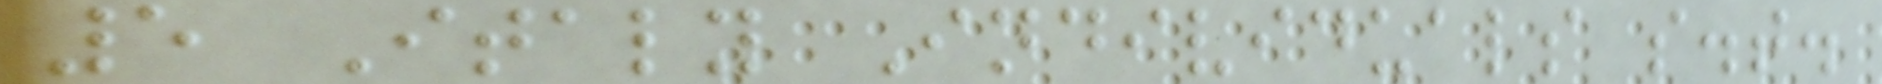5 Italy Individuals s.t.
